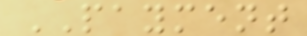PAYMENT
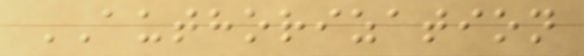AUTHORIZATION
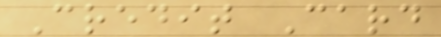Credit Card
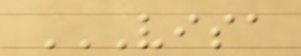VISA
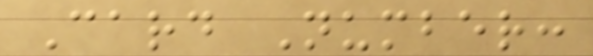Card Number:
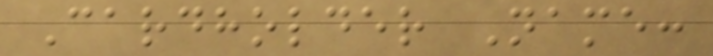Cardholder Name:
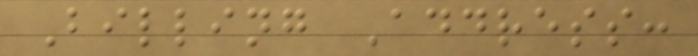Billing Address:
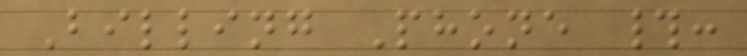Billing Phone #:
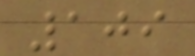109
